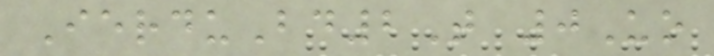IerduBd2T 0Uo
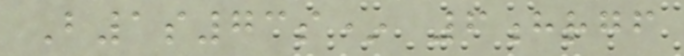B1s73s* 6hrgf
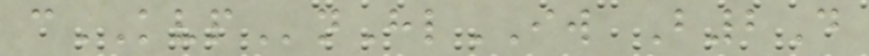cKVPnHlIW B2D
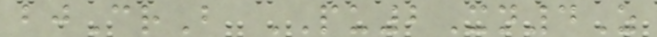bjCrB PU2Xn4Z
